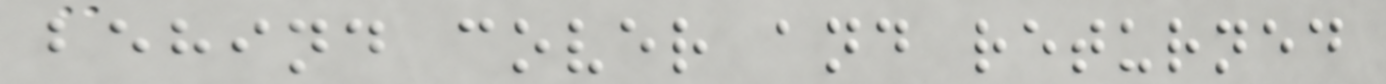behind cover and returned
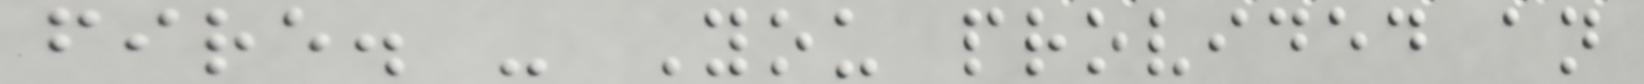fire. - You provided an
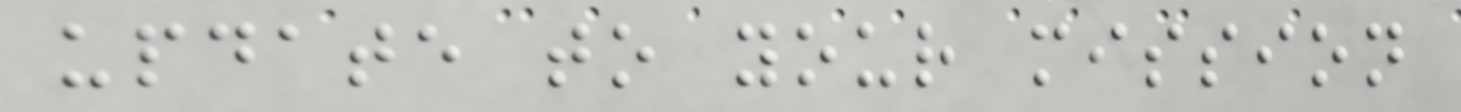update to your mission
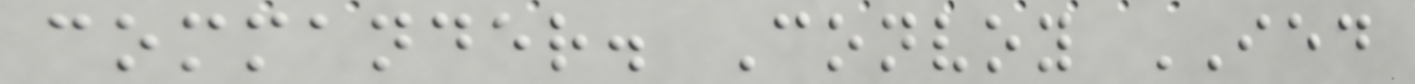commander. Convoy IED
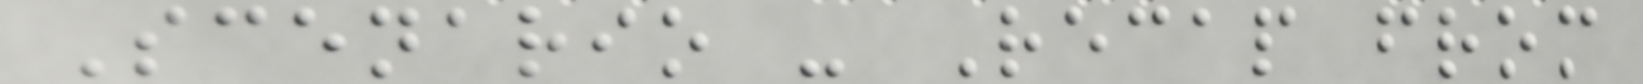Scenario - Recap from
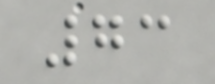73
